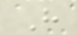H
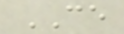CE
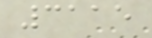3115
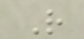R
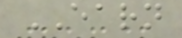EARN
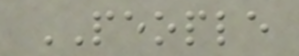PEOPLE
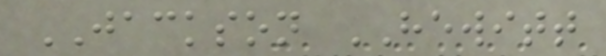JACKSON HEWITT
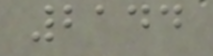2144
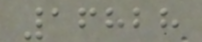16828
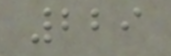229
